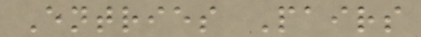Entries Pairs
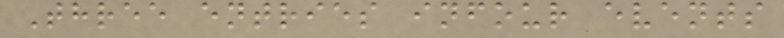Three entries infour events
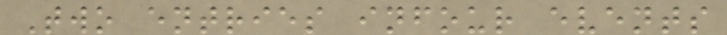Two entries infour events
